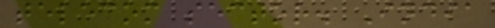telecom sector. India
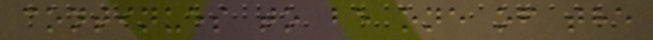continues to be one of the
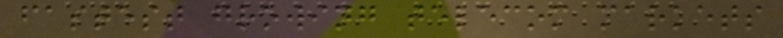fastest growing telecom markets
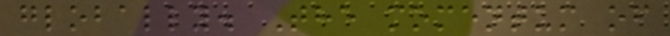globally. The momentum of
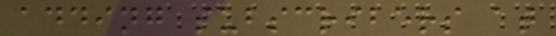adding subscribers at
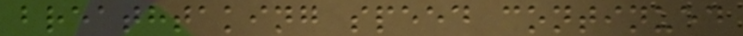breathtaking speed continued
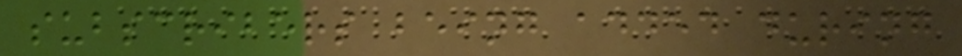subscribers being added during
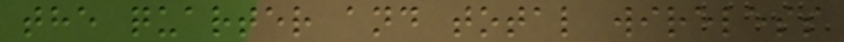the quarter and total wireless
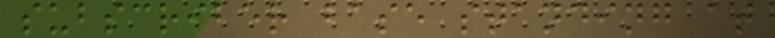subscriber base standing at
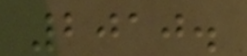2010.
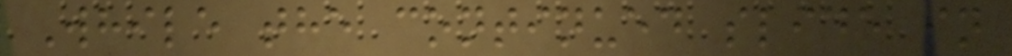While the continued slide in
